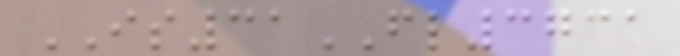IS31FL3731
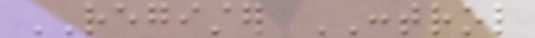REGISTER CONTROL
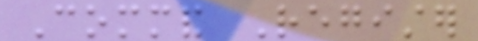Command Register
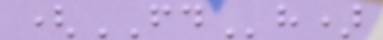(FDh)
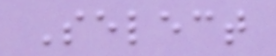Select
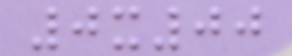0x00
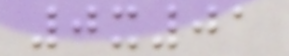0x01
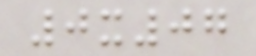0x07
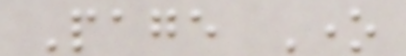Page One
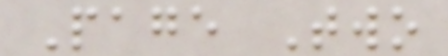Page Two
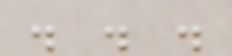. . .
